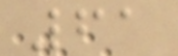61
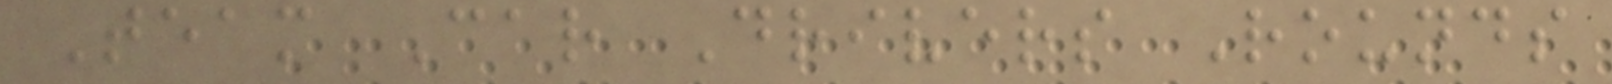Team Car Drivers Rounds
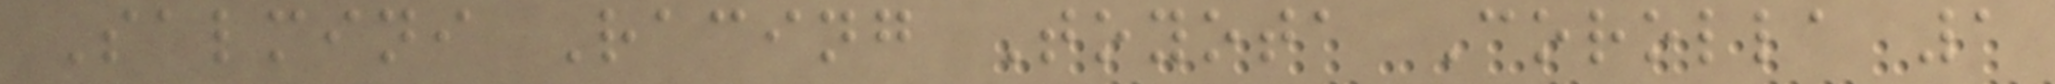Salmini Racing Toyota Corolla 1
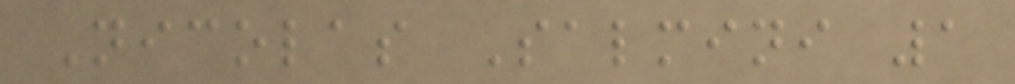Nicolas Salmini 1
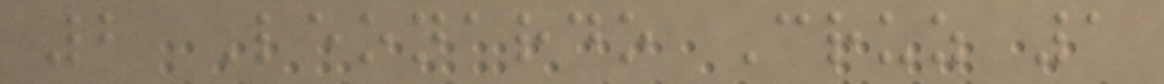2 Leonardo Cruz 1
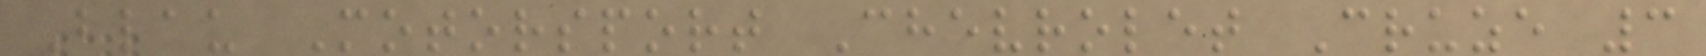Blau Motorsport Chevrolet Cruze 3
